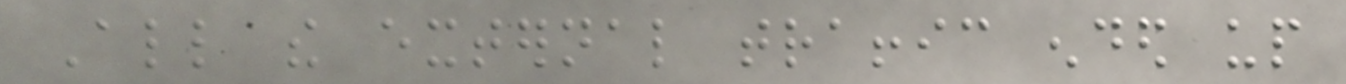All the external traffic ended up
